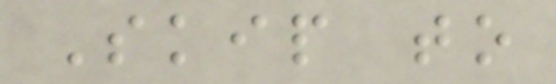Skip to
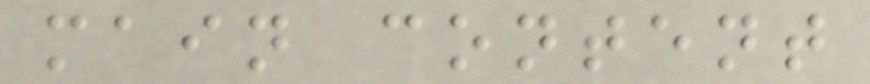main content
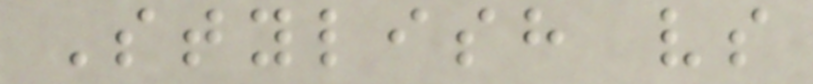Stylish vs
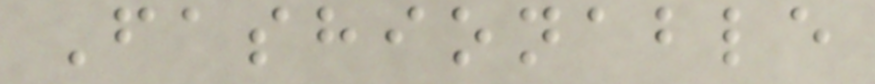Fashionable
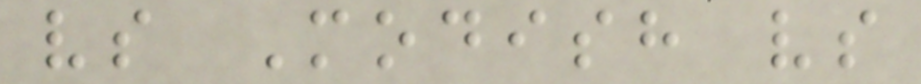vs Modish vs
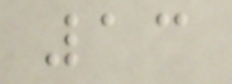13
